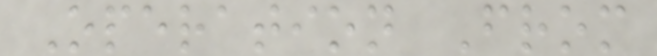Operation From
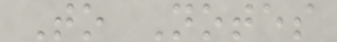To Notes
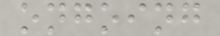ongoing
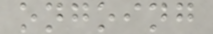ongoing
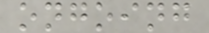ongoing
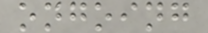ongoing
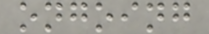ongoing
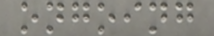ongoing
